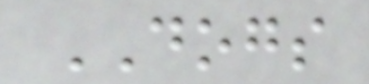DOGS
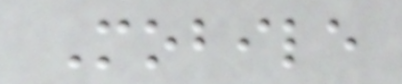Mobile
